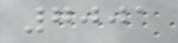7001
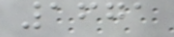1671
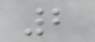2
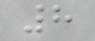8
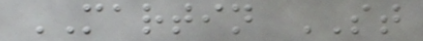MARTIN ST
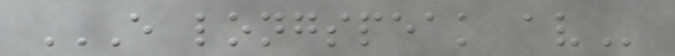E LONGSPEAK AV
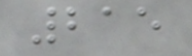215
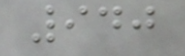940
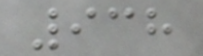938
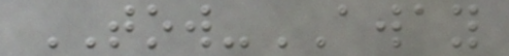TOW-AWAY
